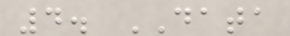4. DATA
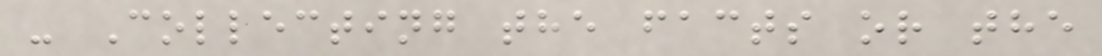- Collecting the facts or the
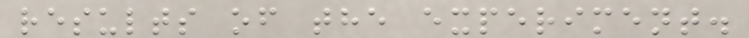results of the experiment.
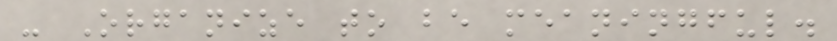- Organize to be meaningful.
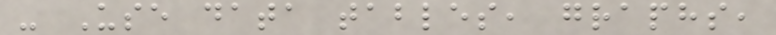- Use data tables, graphs,
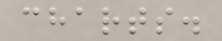charts.
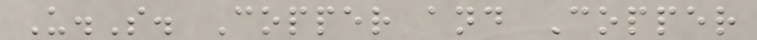U.S. Copper and Copper
